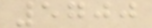5700
